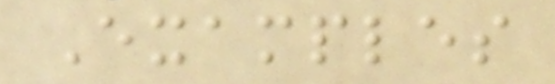Examples
